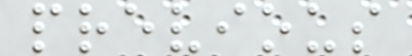previous
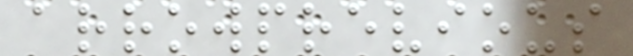arrowprevious
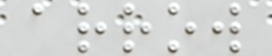arrow
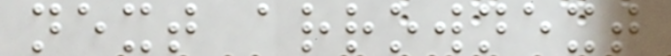next arrownext
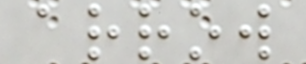arrow
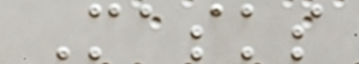Masks
